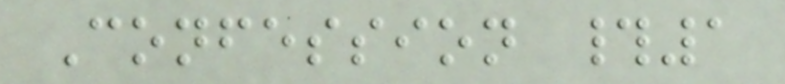Confession #1
